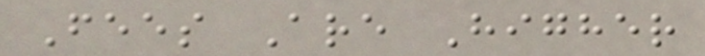Fees Are Higher
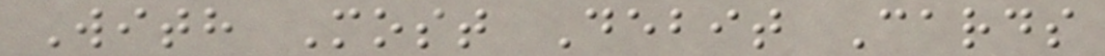With Most Debit Cards
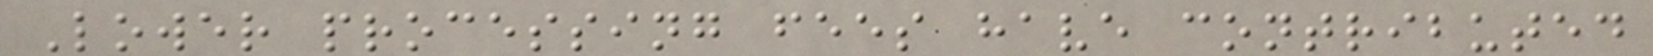Lower processing fees have contributed
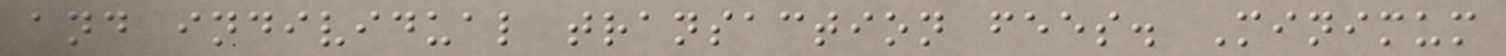and individual transaction fees. Minimum
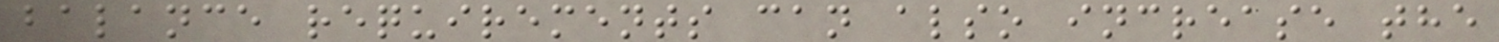balance requirements can also increase the
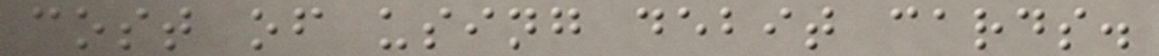cost of using debit cards.
